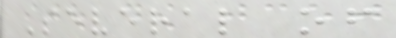Several of
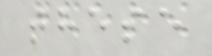these
